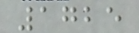1725
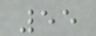55
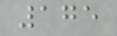175
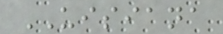UISIANA
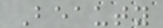Beauty
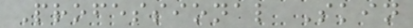Professional Skin
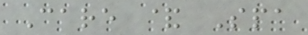Care & Spa
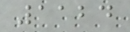1124
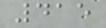415
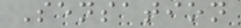Sensation
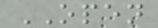OPEN
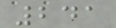241
